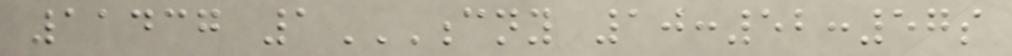11437 1CNY 10:52:57S
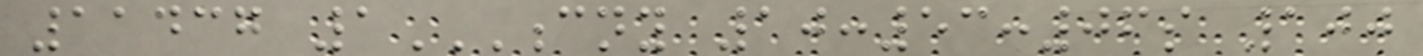11437 1CNY 10:53:06S 100
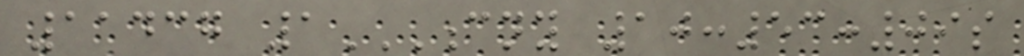11437 1CNY 10:53:09S
